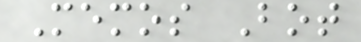Memos Bot
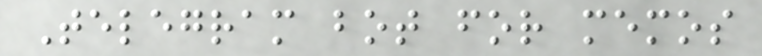Telegram bot for memos
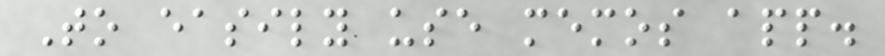To easily use memos app.
